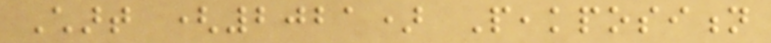Chart (2021) Peakposition
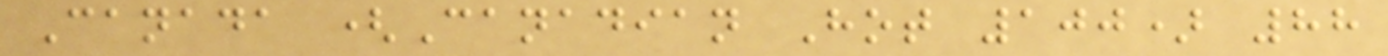Canada (Canadian Hot 100) 88
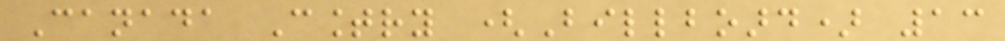Canada Country (Billboard) 13
